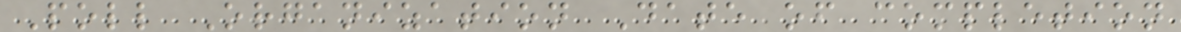Poll Organization Date of completion
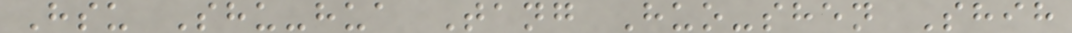Hsu Shu-hua Tang Huo-shen Shih
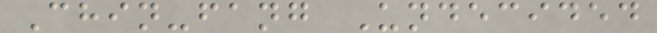Chin-fang Undecided
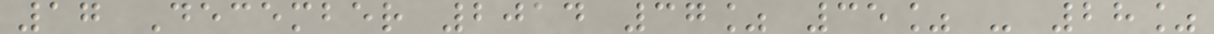17 December 2014 37% 35% - 28%
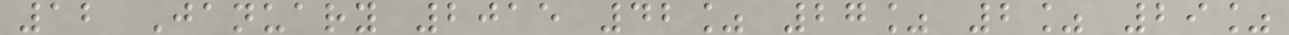12 January 2015 42% 27% 2% 29%
